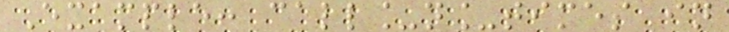Example: call_n_times in
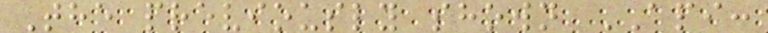The previously shown API:
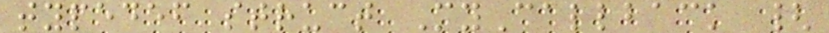typedef struct MyCallback {
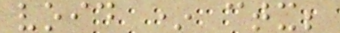void * ctx;
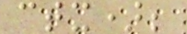ctx);
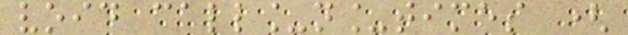void call_n_times (
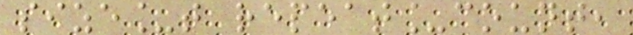size_t repeat_count,
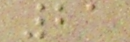21
